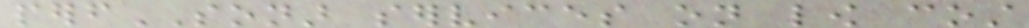perfSONAR services on low cost
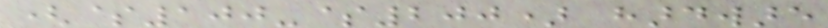($100-$200) hardware
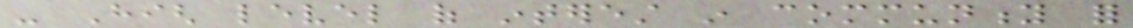- High level of interest in community for
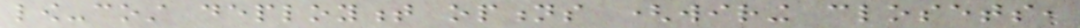low-cost deployment options (wiring closets,
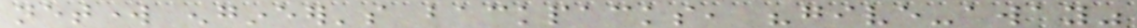network engineer's backpacks, "give-away"
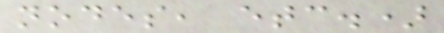nodes, etc.)
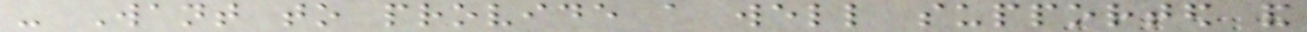- Want to provide a well supported and
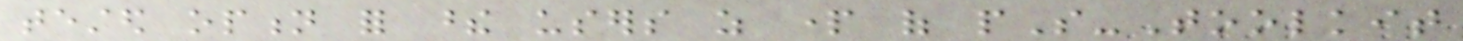tested option for these users as part of pS-Toolkit
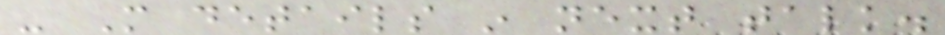- More details in next talk.
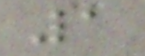1
